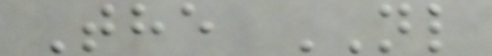The NL
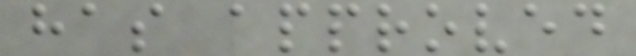has approved
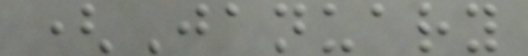(January
